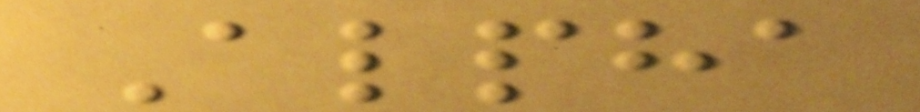Alpha
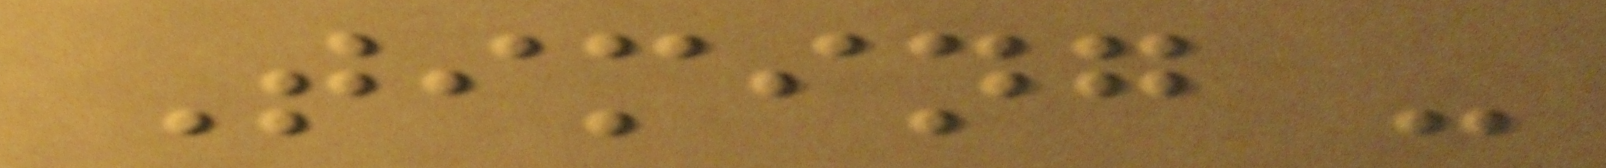Timing -
